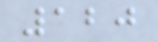120
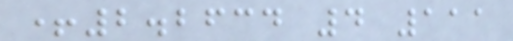+2.2634 4 111
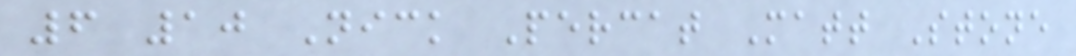6 10 Nick Percat Matt Stone
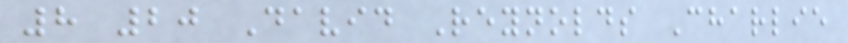8 20 David Reynolds Charlie
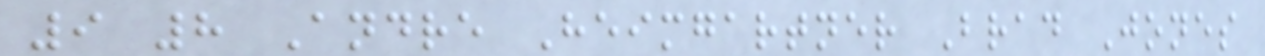9 8 Andre Heimgartner Brad Jones
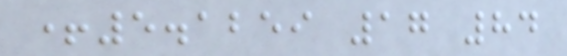+5.1259 17 84
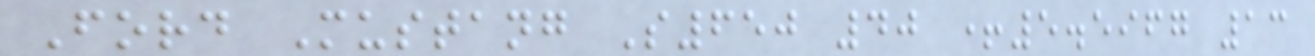Ford Mustang S650 40 +5.5967 13
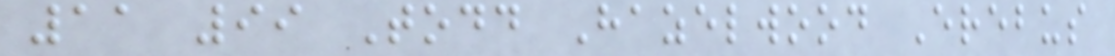11 99 Todd Hazelwood Erebus
